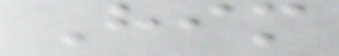Him
